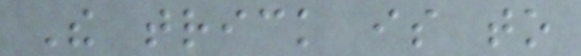The trick is to
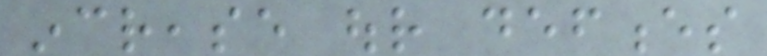increase our defences
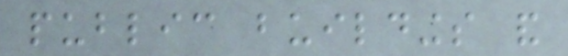public buildings and
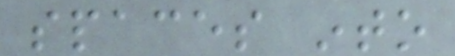spaces into
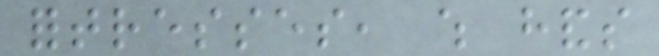fortresses, which hands
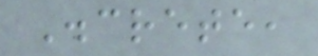Discrete,
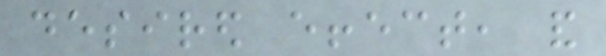desired effect, and
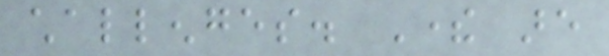challenges. There are
